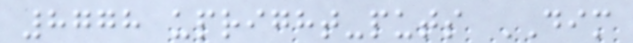8778 upright-puts DIM
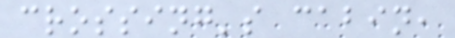crossing's cabin,
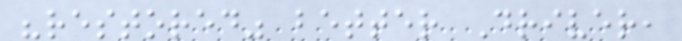"restored" better Driver,
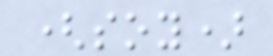(soy)
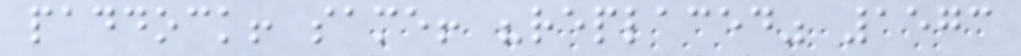paddock! same! "replaced" 1573
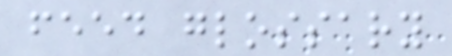feed glossary
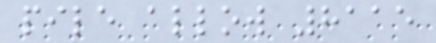pile allow 8115
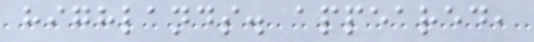highlands. appeared,
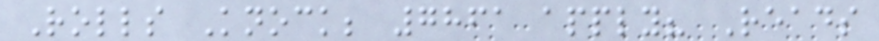Rolls Knock; 7861 apply? Reads
